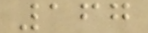167
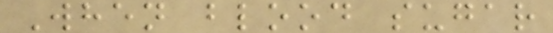When blood sugar
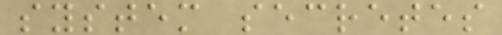system secretes
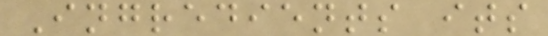Ingredients its
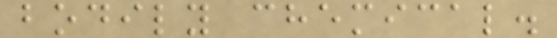bodily chemical.
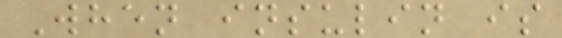When insulin is
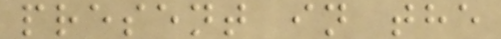present in the
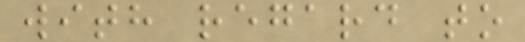with regard to
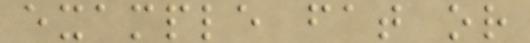example fat or
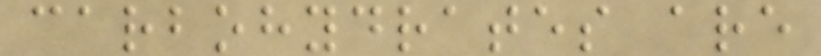carbohydrates are
